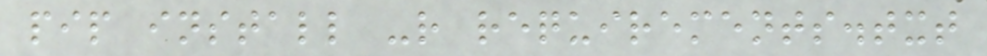pip install -r requirements.txt
